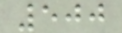500
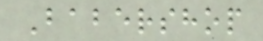Babershop
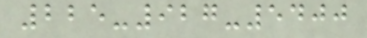225-927-5400
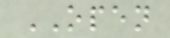OPEN
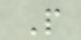P
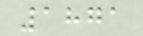1871
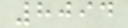8094
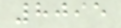8095
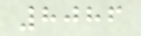8086
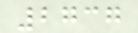2737
